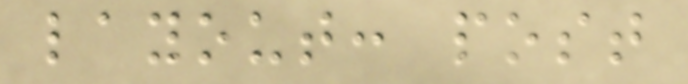layout: post
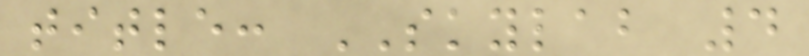title: SKYLAB 4
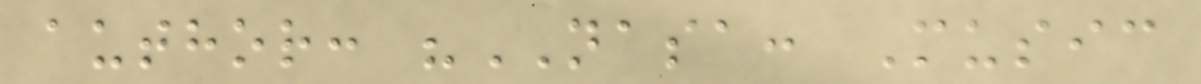author: "NASA: Music
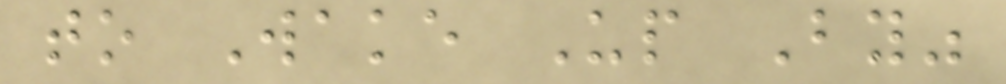to Wake Up By"
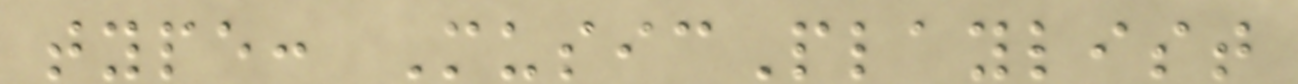type: MusicPlaylist
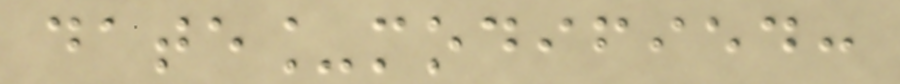date_modified:
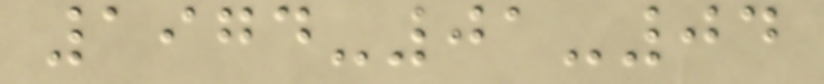1974-01-04
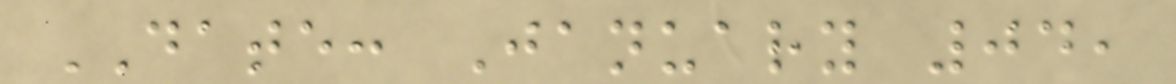DATE: January 04,
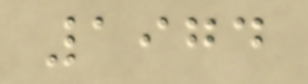1974
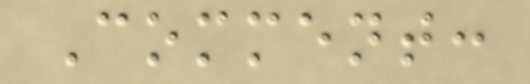Comment:
